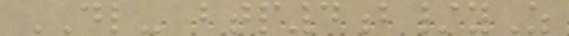DL- btp4b/yZ
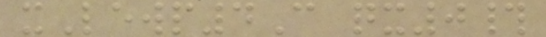xLewp4C qx0#
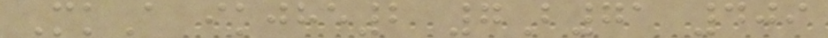MkA ikjhe2 7B71 409
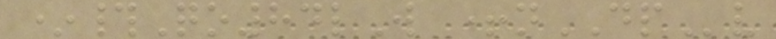*#Qo84lW +nDPv
